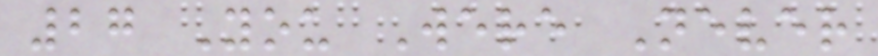27 You Were Never
